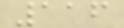116
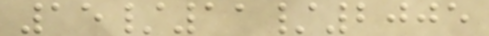15/11/2005
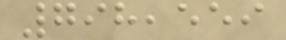798,559
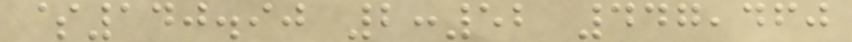$140.90 2:52 447,460
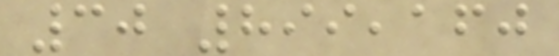30 899,160
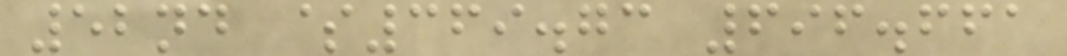52nd $369.73 696.661
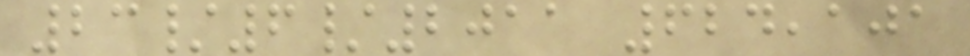23/6/2011 624,101
